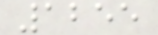1255
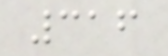316
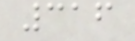316
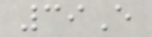39E
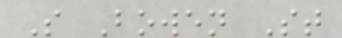S Bowen St
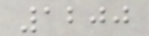1200
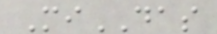MiDAS
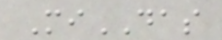MiDAS
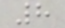8
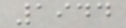1944
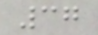37
